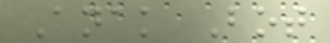Anak Bot
